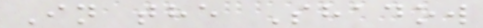In the Shadow
